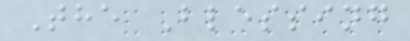The Blessing
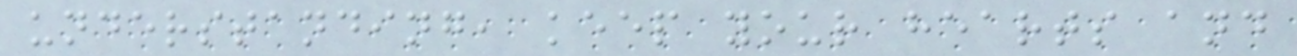understanding, keep your hearts and
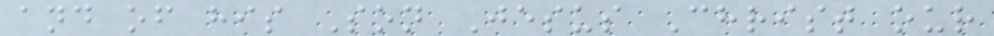and of his Son Jesus Christ our
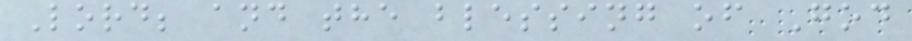Lord; and the blessing of God
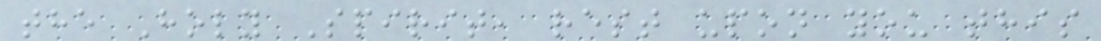the Holy Spirit, rest upon you this
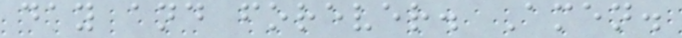day and forever. Amen.
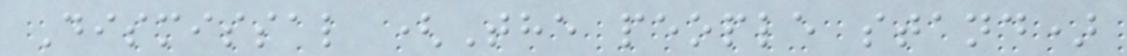Dismissal (The people stand)
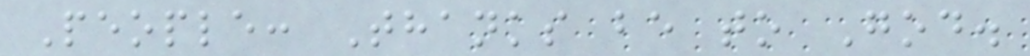People: Thanks be to God.
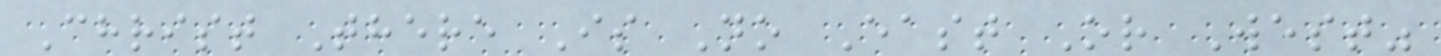Christ There Is No East Or West"
